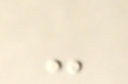-
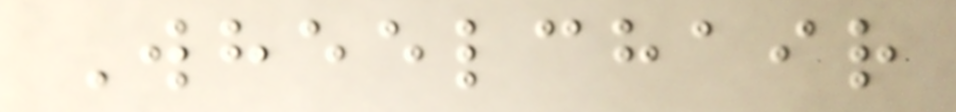Wheelchair
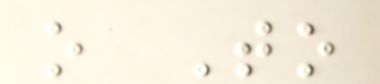o To
